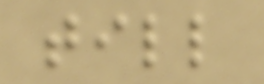till
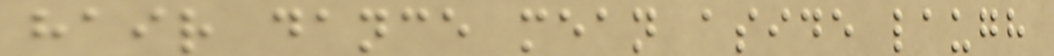hair dance mean aside laugh
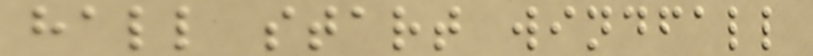hall start windfall
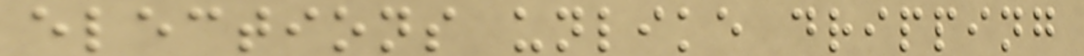elections unlike dripping
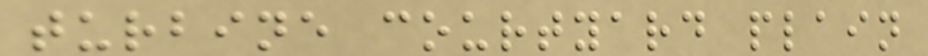turbine courtyard plain
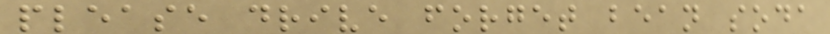please drive forget bean soda
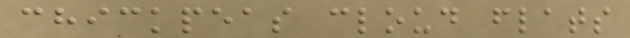chickpeas cloud flats
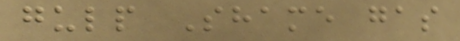gulp Shame gas
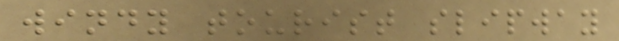windy tourist slipway
